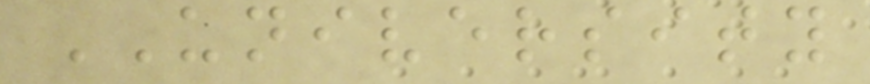UNIVERSITY
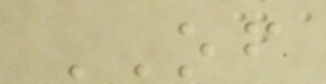OF
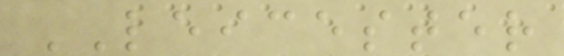LEICESTER
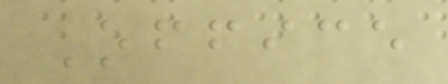Office
